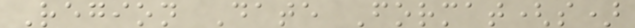Region Date Format(s)
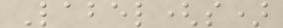Label(s)
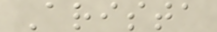Arista
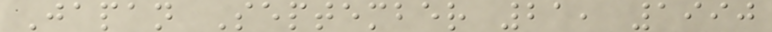Japan September 21, 1990
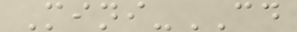Mini-CD
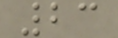23
